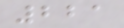221
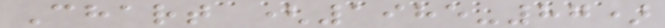Chart (1985-87)
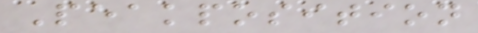Peakposition
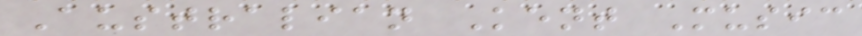Australian Kent Music
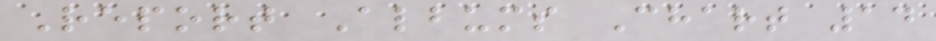Report Albums Chart 14
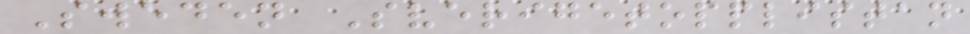Sweden Sverigetopplistan
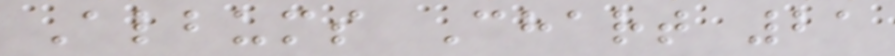Albums Chart 21
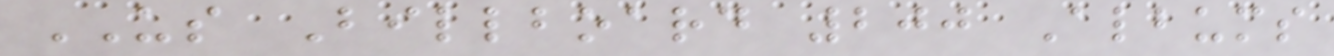US Billboard 200 Albums
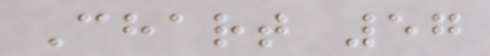Chart 57
